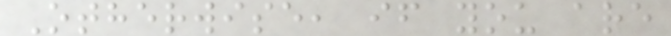Otherwise, if you are
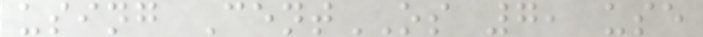using CentOS 7, use
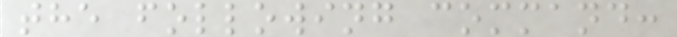the following command:
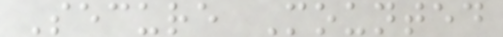Secure Mounted
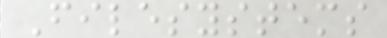Filesystems
